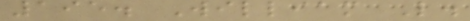195. William L.
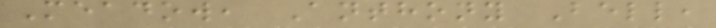Meadow, Anthony Bell,
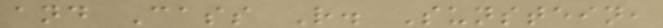and Cass R. Sunstein,
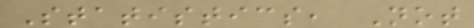Statistics, Not
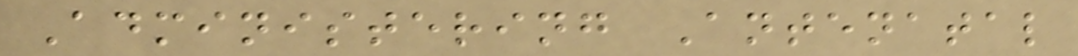Administering Antenatal
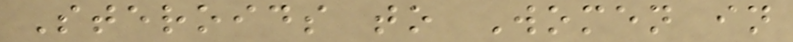Steroids to Women in
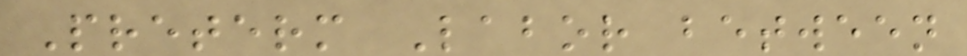Preterm Labor between
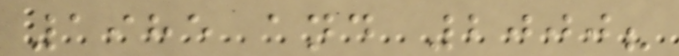1985 and 2000?
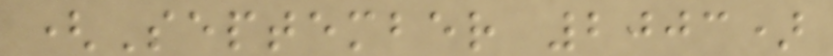(September 2003)
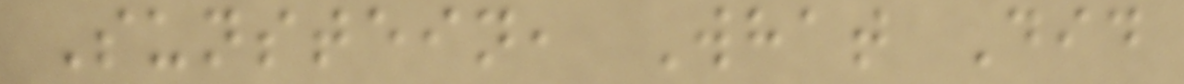Sunstein, What Did
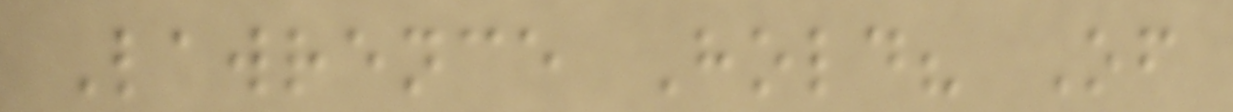Lawrence Hold? Of
